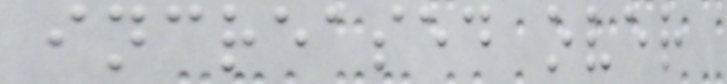increased over
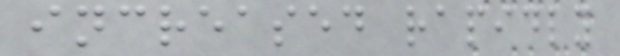increased rapidly
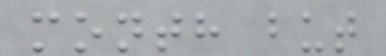month but
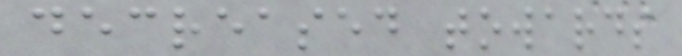decreased towards
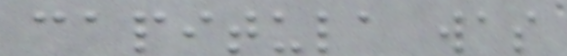capitula was
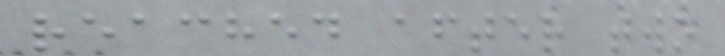reached after two
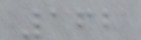162
